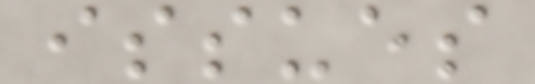issues
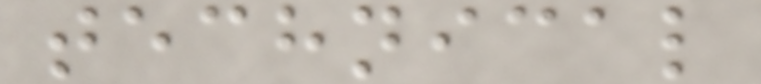technical
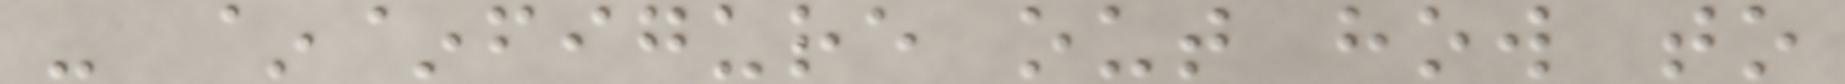- ~~figure out how to
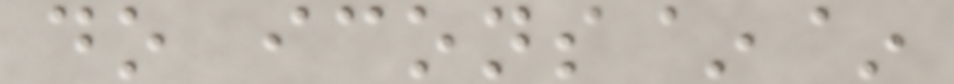do icons~~
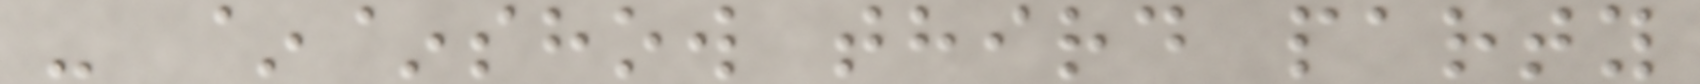- ~~show third party
